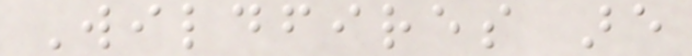Wildfires are
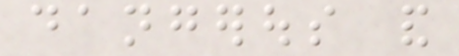dangerous and
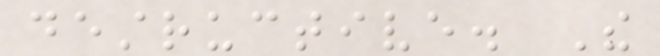destructive. The
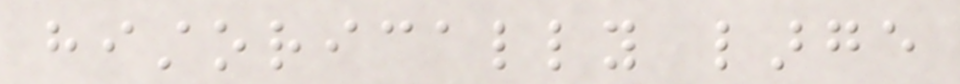historically large
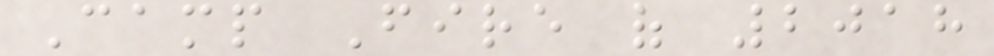Camp Fire of 2018
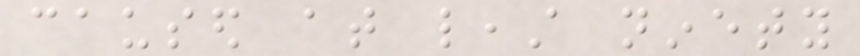caused at least ninety
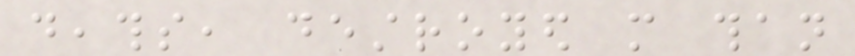deaths, destroyed more than
